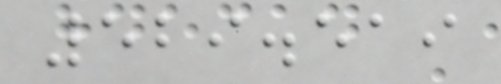529.519
